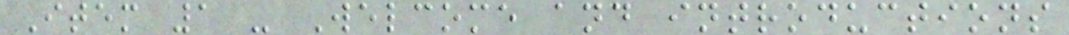Item 1 - Welcome and introductions
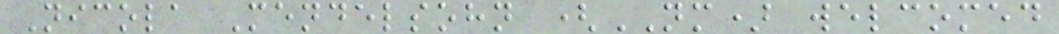Nicola Mendelsohn (NM) welcomed
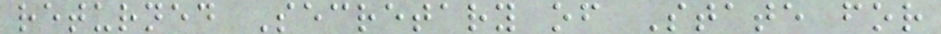returned Secretary of State for
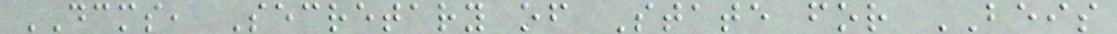DCMS, Secretary of State for BEIS
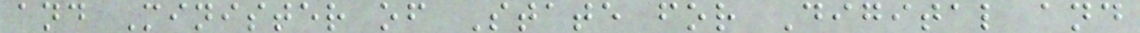and Minister of State for Digital and
